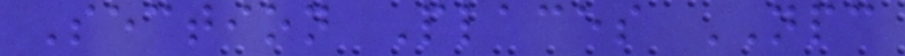Section Places NPC
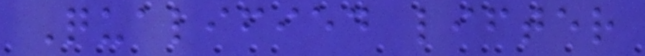Qualified lifter
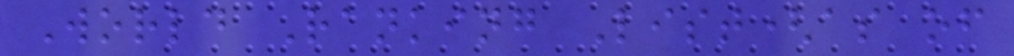World Ranking List(as of
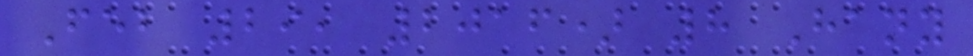Feb 29, 2016) 8 Hany
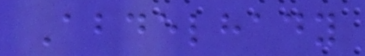Abdelhady
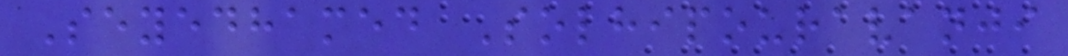Seyedhamed Solhipouravanji
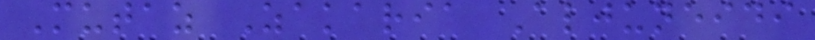Mutaz Zakaria Aljuneidi
